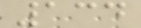134
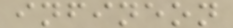infineon
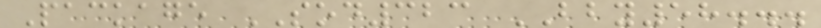Package SOD323 BBY58...
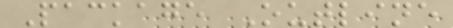Package Outline
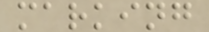marking
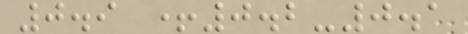0.9 +0.2-0.1
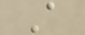A
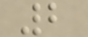2
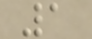1
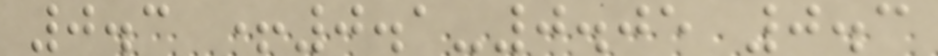0.3 +0.1-0.05 0.3
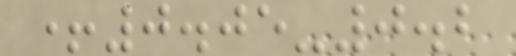+0.05-0.2
